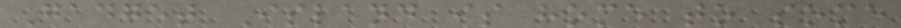Gadget Island is home to some
